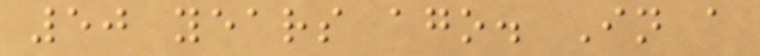50 years ago. In a
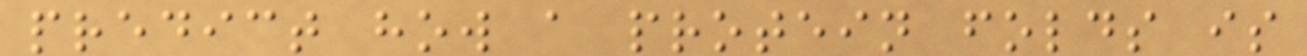predict how a protein folds is
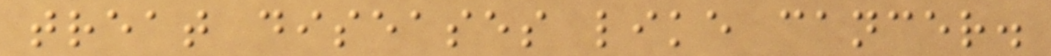treat diseases like cancer.
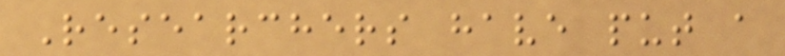Researchers have put a
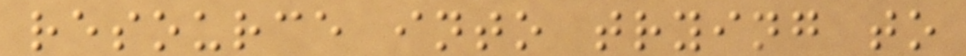resource into trying to
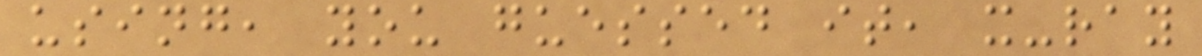using, you guessed it, x-ray
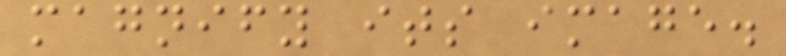magnify its image.
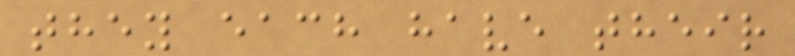they each have their
